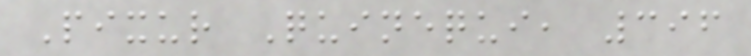Pixur Quinequi, 396
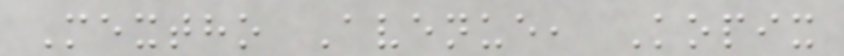Mextho Avenue, Kopix
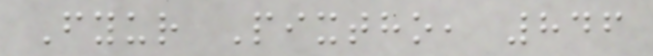Fyur Pixtho, 846
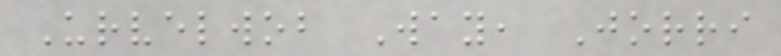Urvelwob Way, Jorri
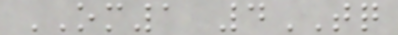OM1 4TQ
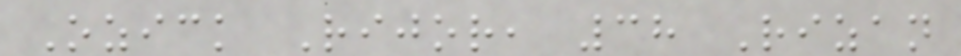Ozick Rijor, 38 Rizan
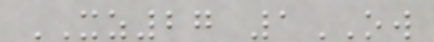XZ27 1OW
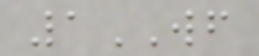1WF
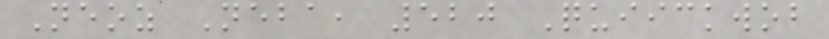Neoz Neba, 520 Quiickwob
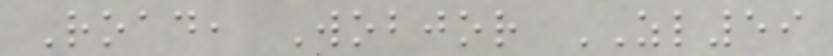Road, Wobjor ZL59
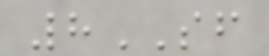8SF
